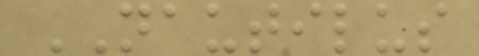NAUTILUS
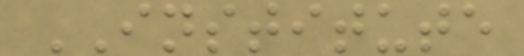INSTITUTE
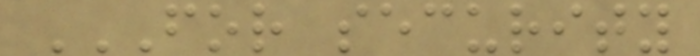FOR SECURITY
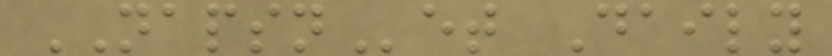NAPSNet Daily
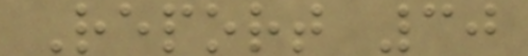Report 30
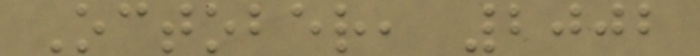October, 2002
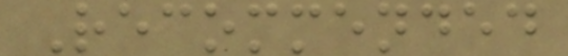Recommended
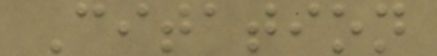Citation
